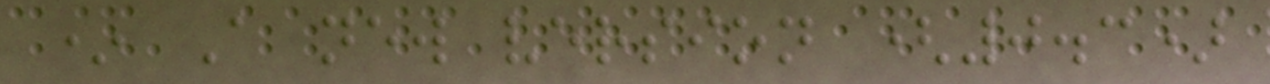* A new version (0.3)
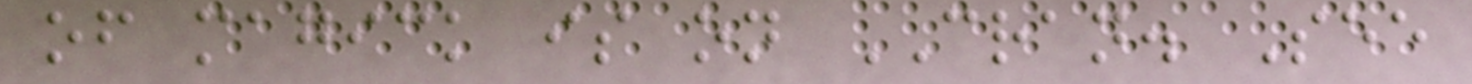of magick is on CRAN. See
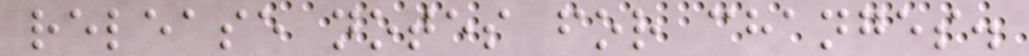release notes for changes.
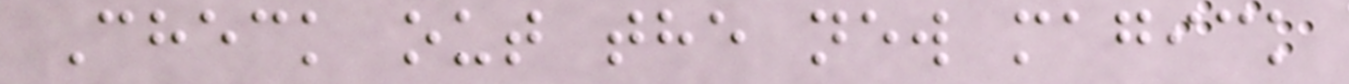Check out the new magick
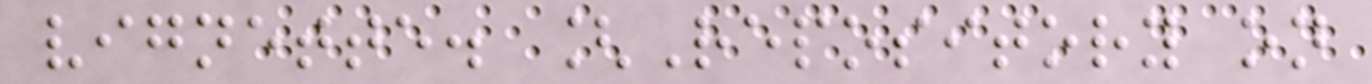vignette. [Repository on
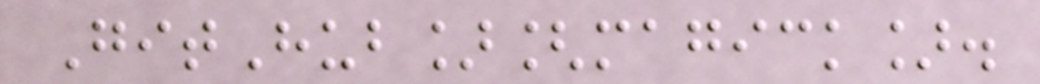GitHub][magick].
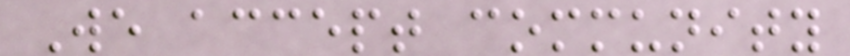We accept community
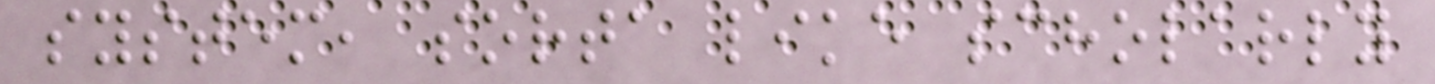system, sorta like scholarly
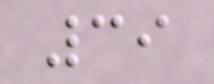39
